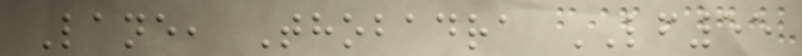Lane, Thobadra LF55
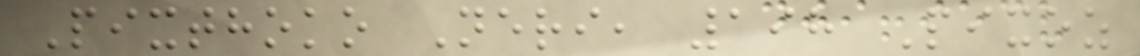Pixthoko Neri, 198 Pixoz
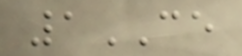1CE
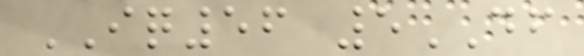IQ56 5DF
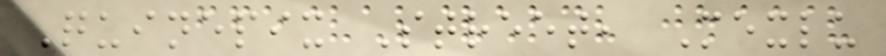Quinepix Street, Mexlu
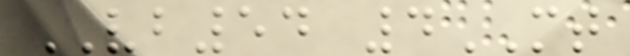VB54 4MT
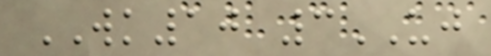WK10 3UJ
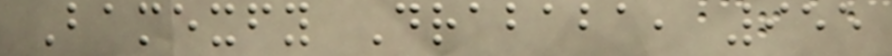Bamexfy Drababa, 955
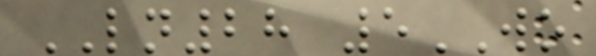LN28 5WO
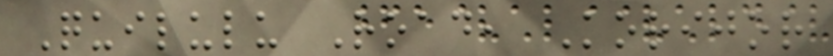Quilulu Road, Korijor
